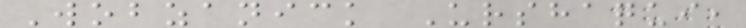Wobzanick Urshaqui,
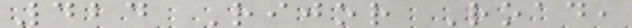424 Rijor Road,
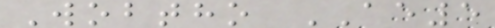Wobtho AE5
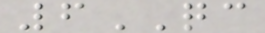6QC
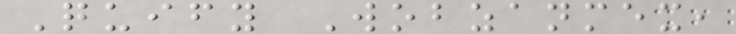Quify Wobzanmex,
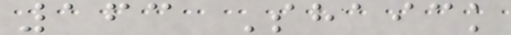163 Shaick
